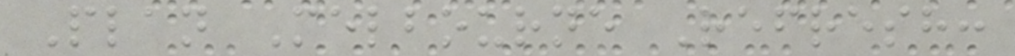Plan Melbourne Refresh:
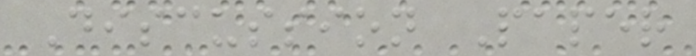Discussion Paper
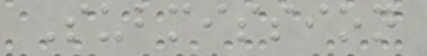Submission
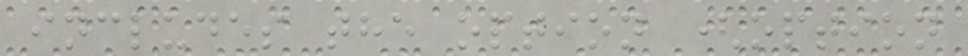includes the option (option
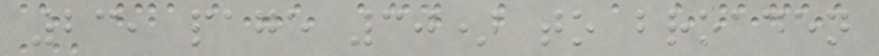23, page 30) to broaden
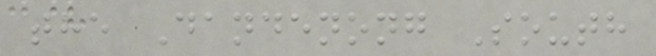the Dandenong South
